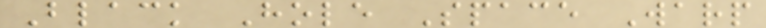Black Hole Space Warp
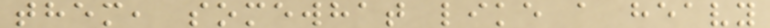them, somewhat like a heavy
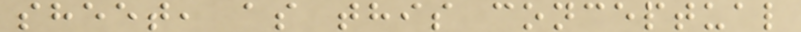sheet, as this conceptual
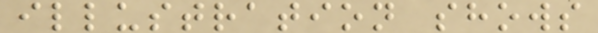illustration shows
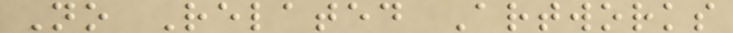No Related Artworks
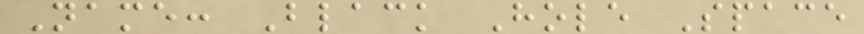Name: Black Hole Space
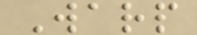Warp
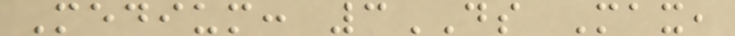Medium: 3DS Max,
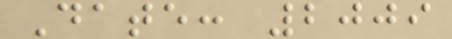Date: 2009
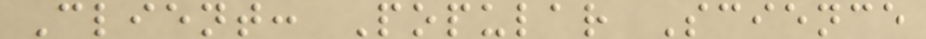Client: Popular Science
